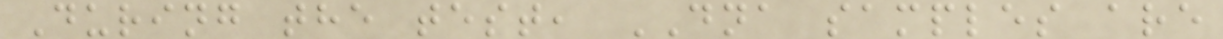During the test, DNA samples are
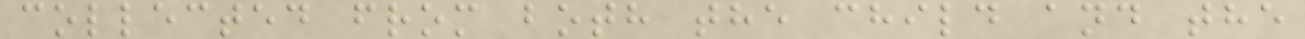collected from both the child and the
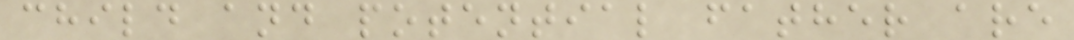child and potential father are
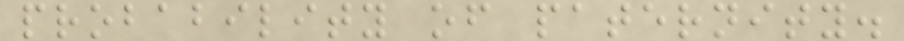probability of paternity.
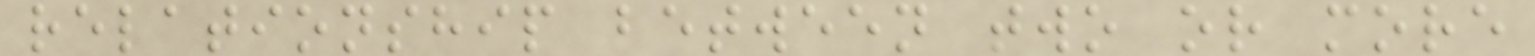relationship between two or more
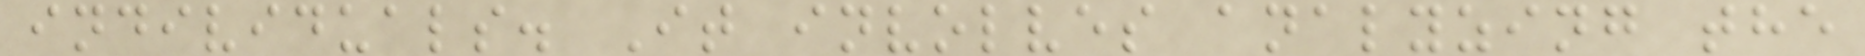individuals. It involves analyzing the
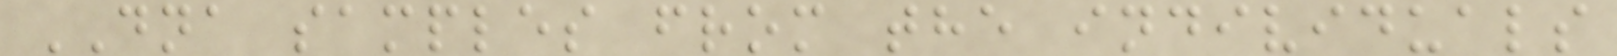DNA samples from the individuals
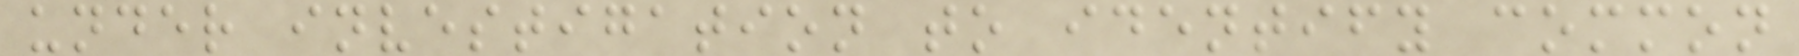under investigation to identify common
